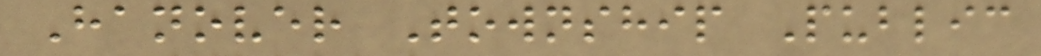Hanover Township Public
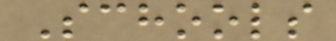Schools
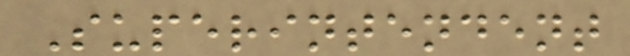Superintendent
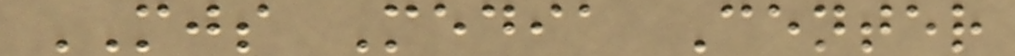MJS Media Center
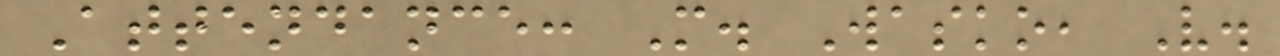Attendance: M. Wasko, V.
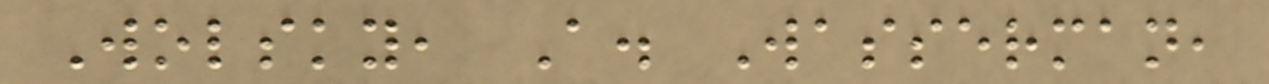Wolsky, A. Wasserman,
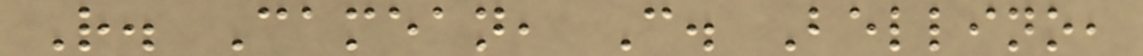R. Camean, C. Bellino,
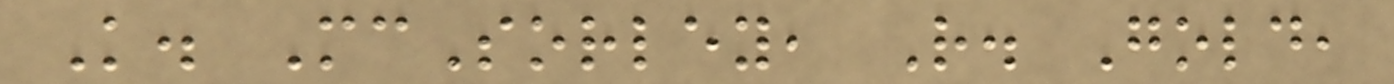K. McSorley, R. Gold,
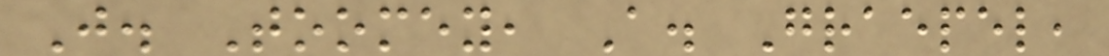J. Toomey, A. Graepel,
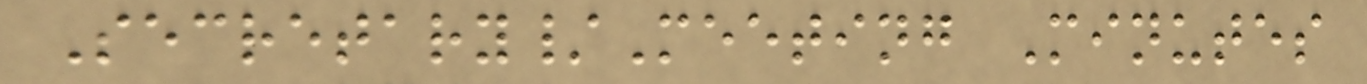Secretary/Meeting Minutes
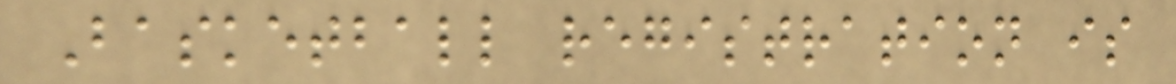Basketball registration is
